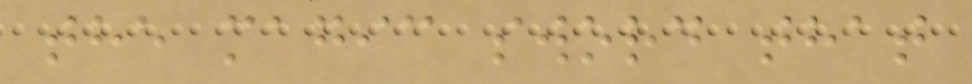the magic sword that
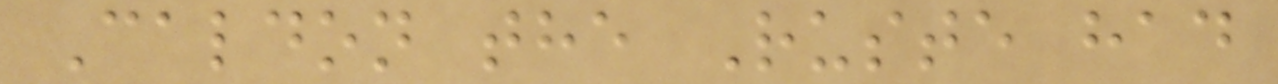Caldon the Ruste had
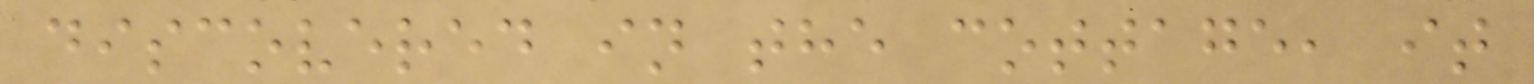discovered in the cottage, it
